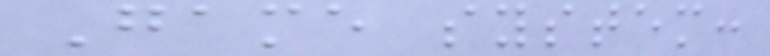Game system:
